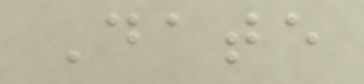Date
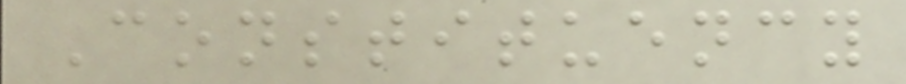Constituency
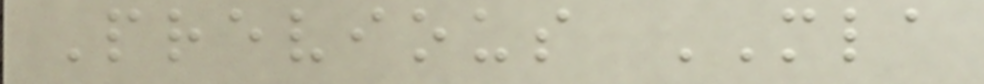Previous MLA
